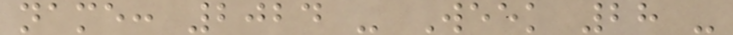name: 2024 - Week 28 -
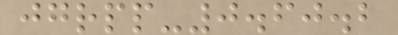jgrpp-0.60.2
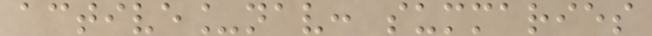active_nav: summaries
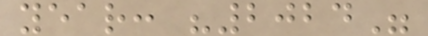year: "2024"
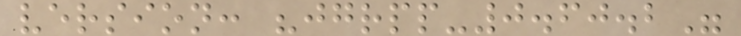version: "jgrpp-0.60.2"
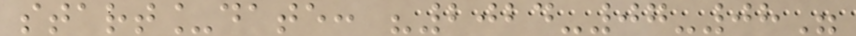start_date: "2024-07-08"
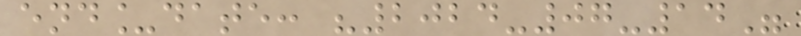end_date: "2024-07-14"
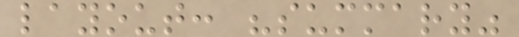layout: "summary"
